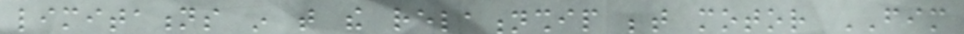limitations in that the relationship between motor FIM
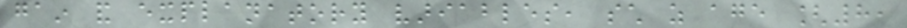gain and explanatory variables, such as age [8,
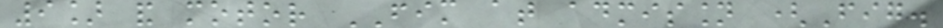9] and motor FIM at admission (Fig.
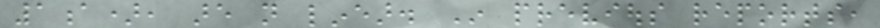1a), are not linear. In previous reports,
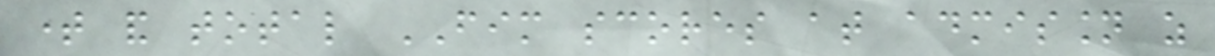time and total FIM scores at admission as
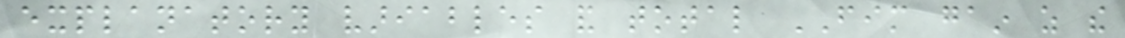explanatory variables and total FIM gain as the
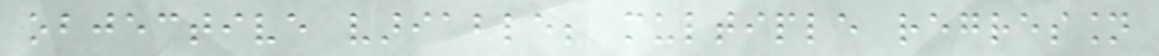objective variable; multiple regression
